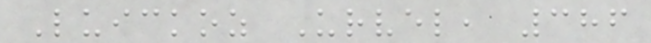Luickoz Urvel, 386
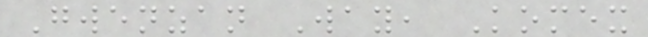Gwenzan Way, Komex
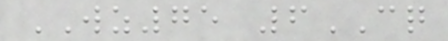WZ75 6CQ
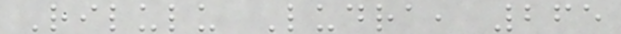Rilulu Ludra, 265
